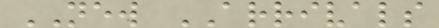NEW ARRIVALS
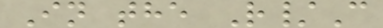In the R/C
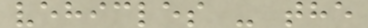vehicles - the
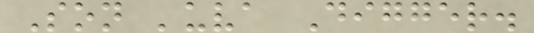Son 'uva Digger.
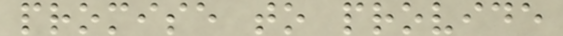promise to provide
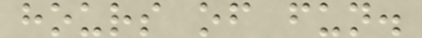hours of fun.
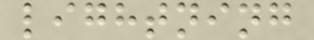lightning
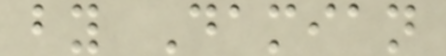by Damian
